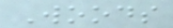Woods
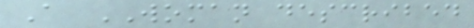A WOMAN described
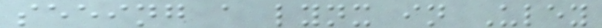seeing a lynx in Uley
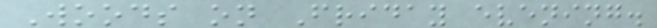Woods on Friday evening.
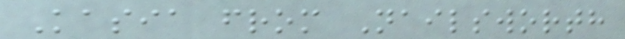Kasia from Nailsworth
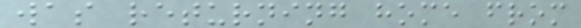was returning home from
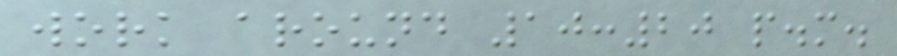work around 10:20 p.m.
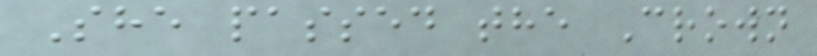She passed the Crown
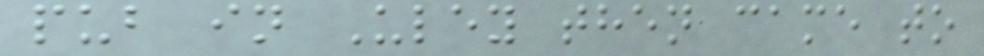pub in Uley then came to
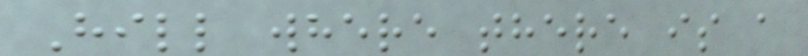Hill where there is a
